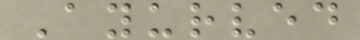Ayurved
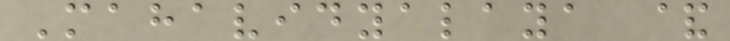Mahavidyalaya &
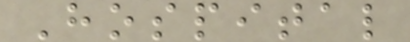Hospital
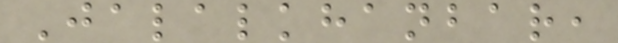Jalalkhanbar,
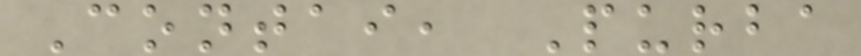Contai, Purba
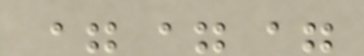===
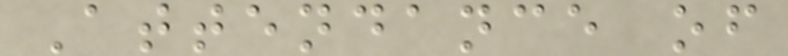Attendance of
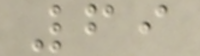69
